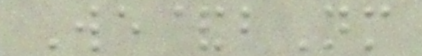We&bNm
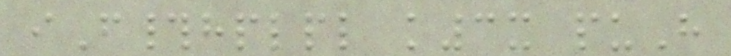iF#hplpl k3x puH
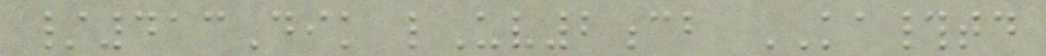/413Dik lUv2cb KA#td
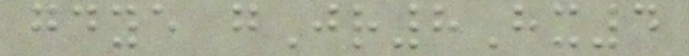gdye gJr8Hx4
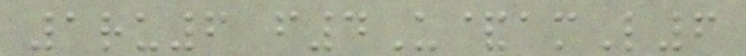1ru6 f4U&amL6
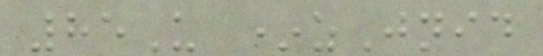85U *zJnid
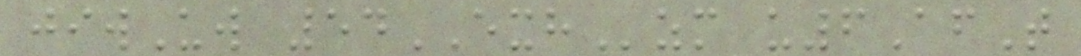jiwUw 54EXHzm u6AfT
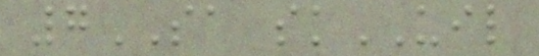7SA skUIL
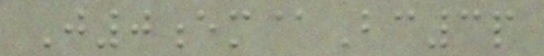J0em@Bc3p
